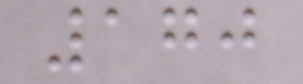170
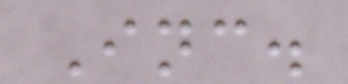Inc.
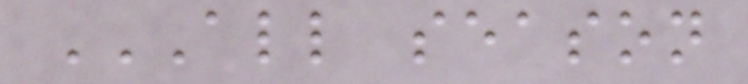ALL SEASON
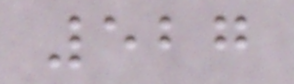527
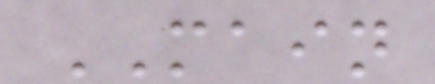MAIN
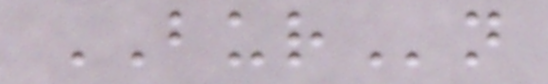BURn
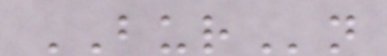BURn
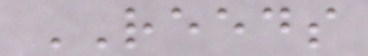REEDS
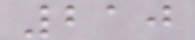210
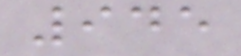945
